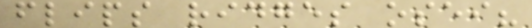flips ridges osei?
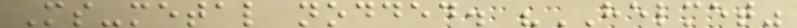Ms-metal nodded. "HELMET"
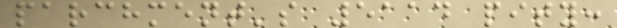parchment's 5114 pity:
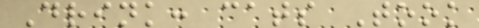Drink: cats Took
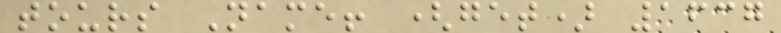tours Name! (get) 1637
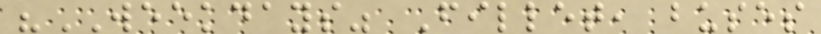"WEEKDAYS" Fillet, buses
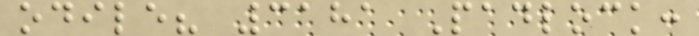odile? 3181 Padlock:
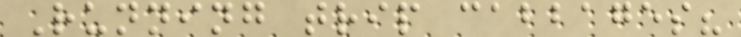Running trip cabbages?
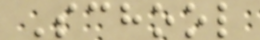School
